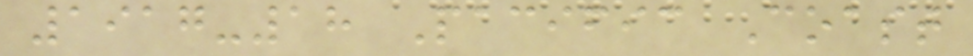1917-18 Pacific Coast
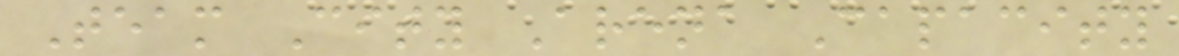Team City Arena Capacity
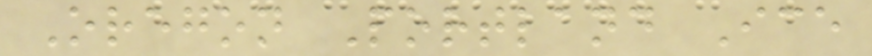Oregon Portland Ice
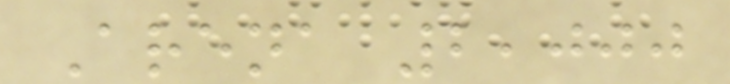Arena 2,000
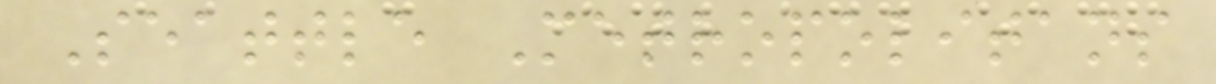Seattle Metropolitans
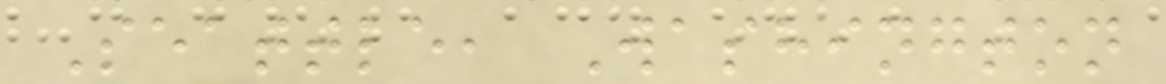Seattle, Washington
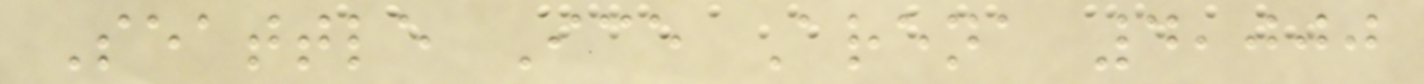Seattle Ice Arena 4,000
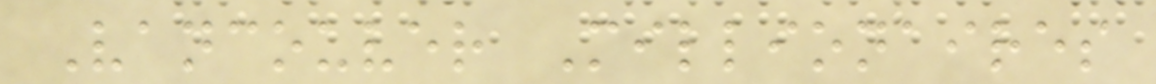Vancouver Millionaires
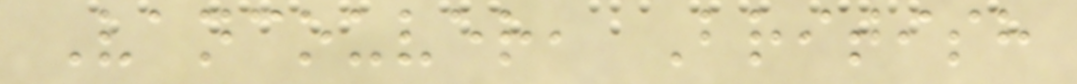Vancouver, British
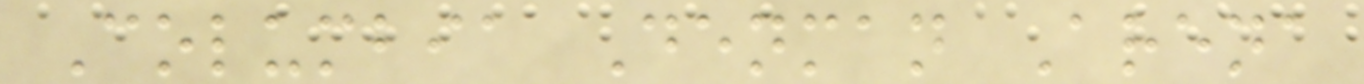Columbia Denman Arena
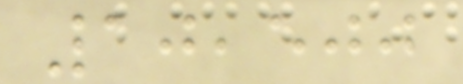10,500
